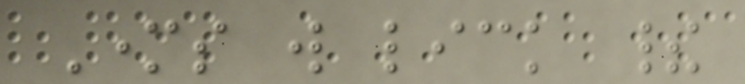Mothers will lick their
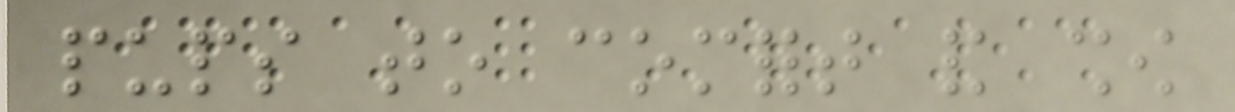pups to comfort and show
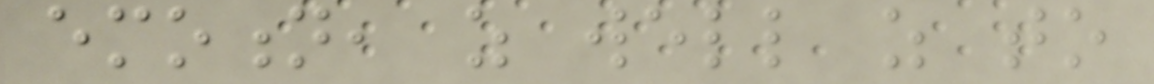emotion, as well as to
